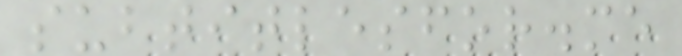subtitlesfor.me
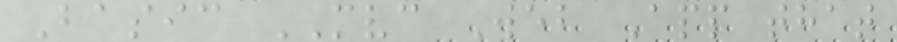Basic MVC Web App that
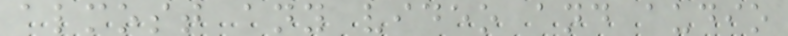almost any video and audio
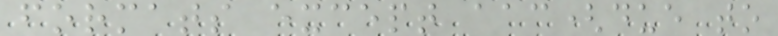formats except aac(due to
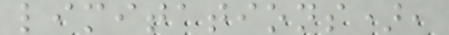limitations),
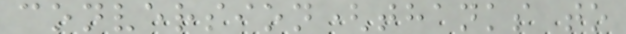conversion(thanks to
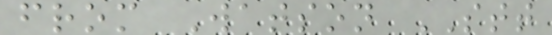from Watson STT
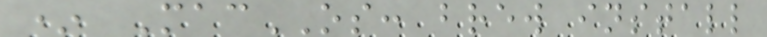* MacOS: brew install
